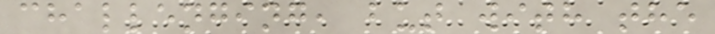challenging, but with the
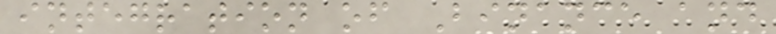integration of Binance and
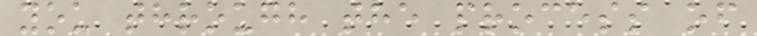you through the process of
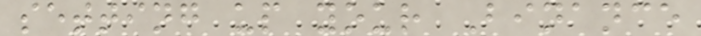setting up your Binance
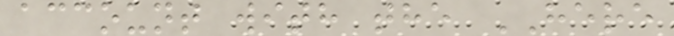account with the HERE
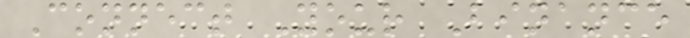Connect Your Binance
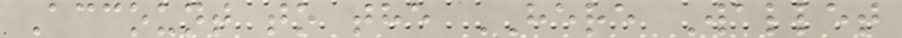Account to the HERE Wallet
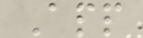App
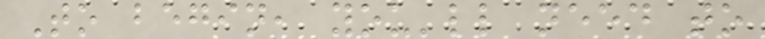To begin, you'll need to
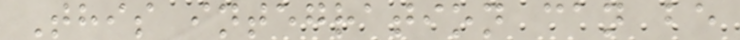This integration can be
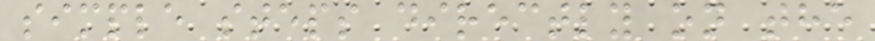simple steps directly on the
